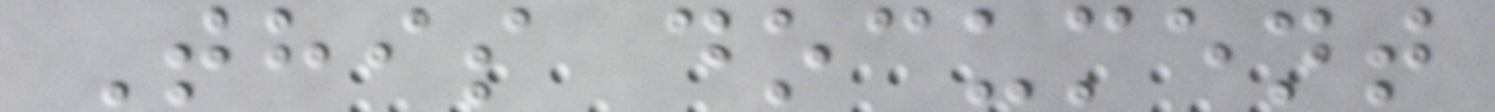This document
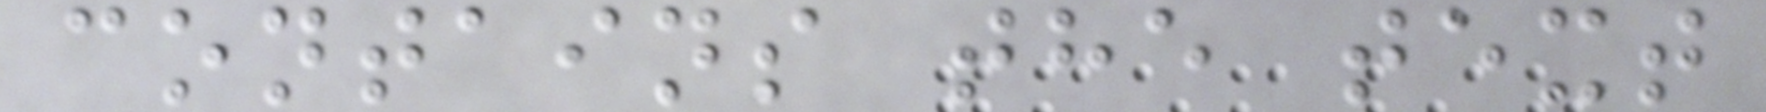contains the text
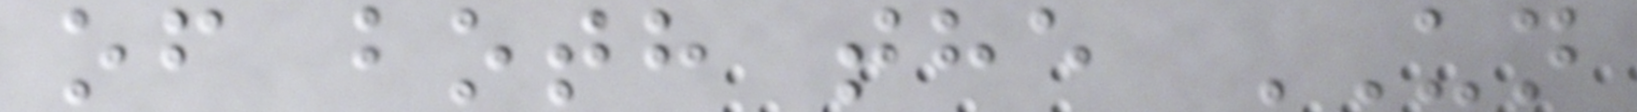of both the UN
